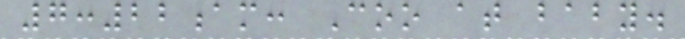7:22am: Coo at baby.
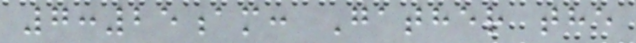7:25am: Gather the
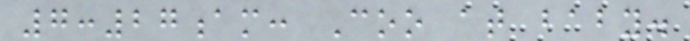7:27am: Coo at baby.
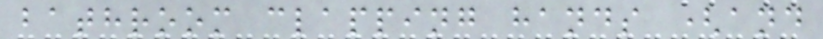bathroom clapping hands (and
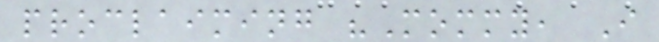proclaiming "Mommy, I
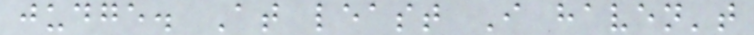judge. At least I haven't
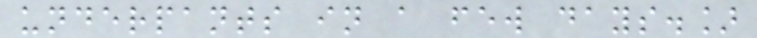underpants in a few days.]
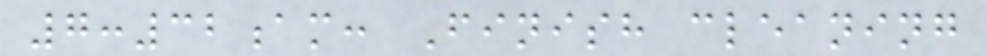7:32am: Finish cleaning
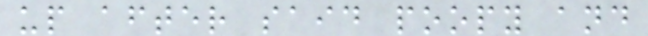up after said poopy and
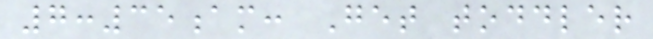7:35am: Get toddler
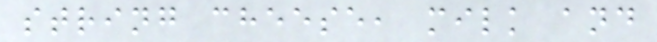string cheese, milk and
